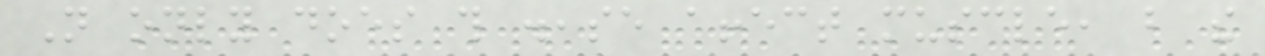Not only does this disease affect muscle, but the
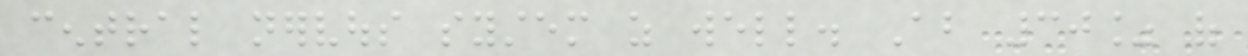central nervous system as well. About 30% of
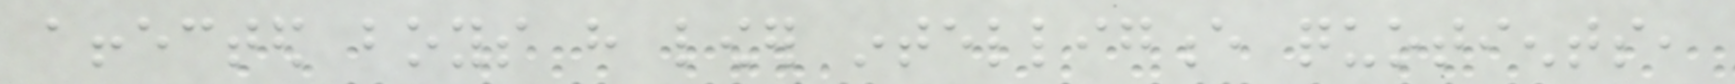affected boys have lower intelligence quotients,
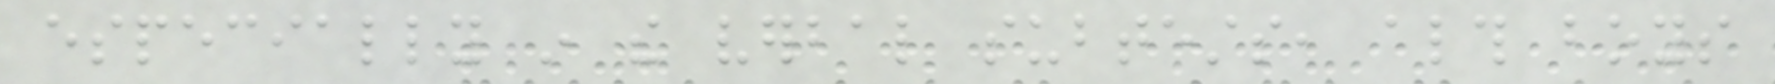especially in the verbal subtests, although boys
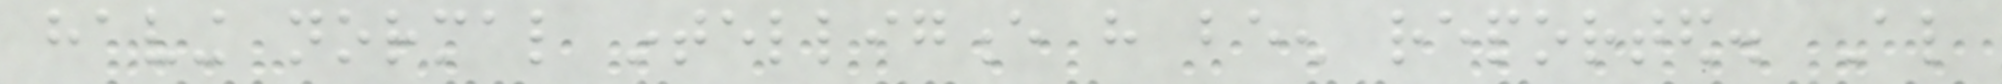having normal intelligence have been reported. Also
